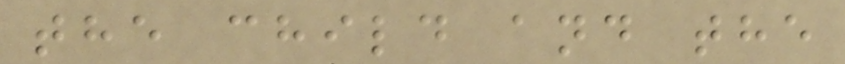the child and the
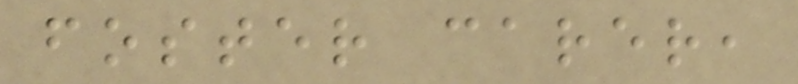foster carer,
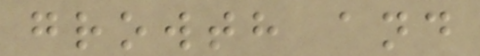growth and
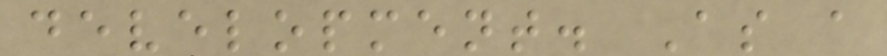development. As a
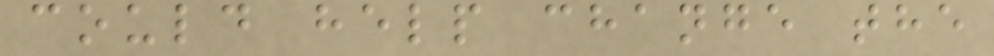could help change the
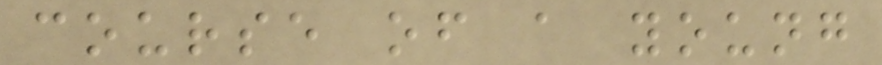course of a young
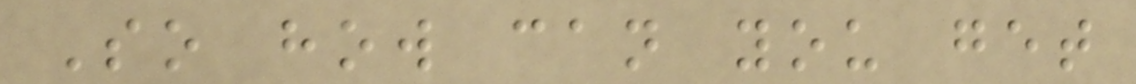So how can you get
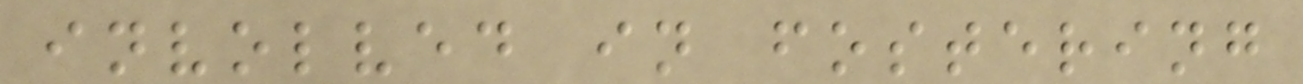involved in fostering
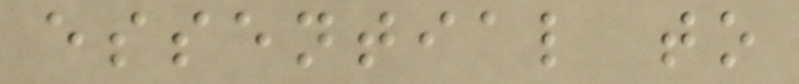essential to
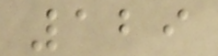129
